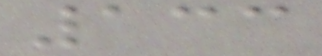133
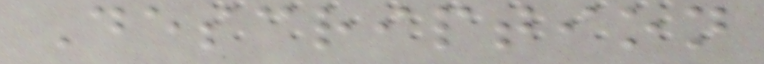Description
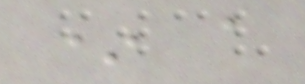* a
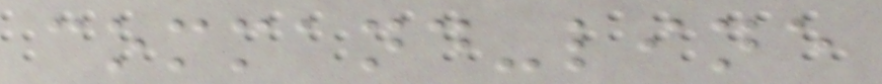command-line
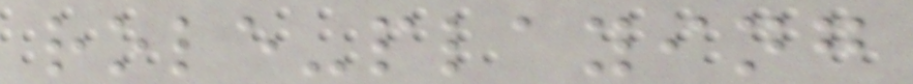role-playing
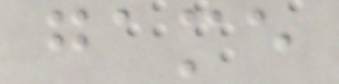game
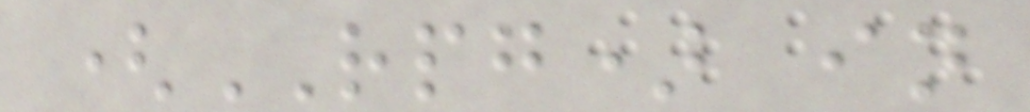(RPG) in
